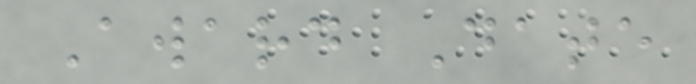Award Date
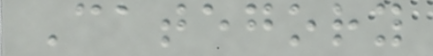Category
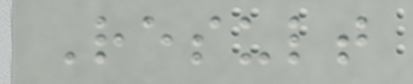Result
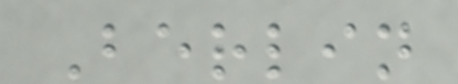Berlin
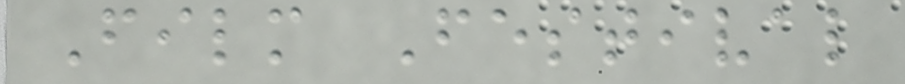Film Festival
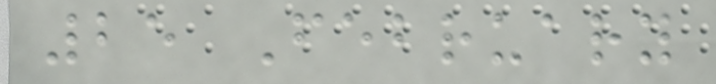25 February
